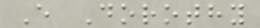E Dorothy
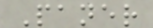Paner
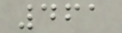461
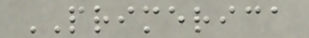PRIMERICA
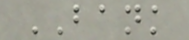BANK
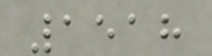1518
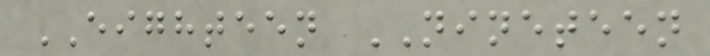EIGHTEEN NINETEEN
